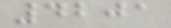4201
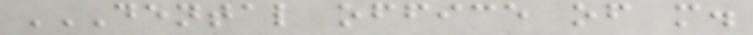DENTAL OFFICE OF M.
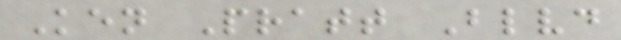Ken Pratt Blvd
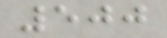500
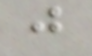j
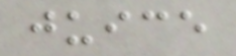juice
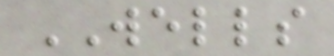WELLS
